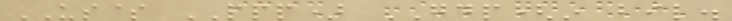US$ PPP) GDP(in bil.
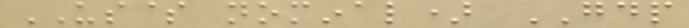US$ nominal) GDP
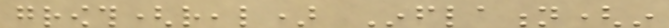growth(real) Inflation(in
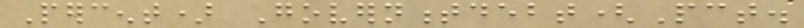Percent) Governmentdebt(Pct.
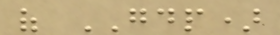of GDP)
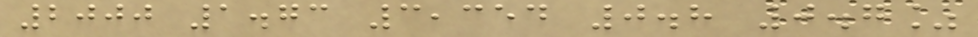2000 1.73 3,354 0.8 0.7%
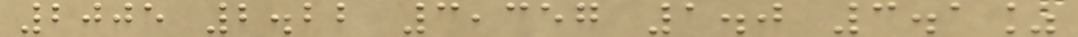2005 2.22 3,357 1.0 3.1%
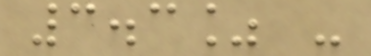3.3% -
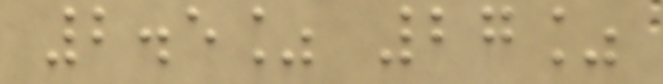2.5% 27%
